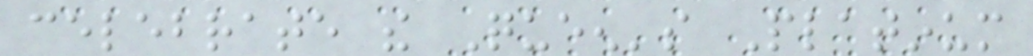celebrate the Queen's Platinum
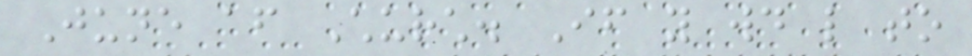June after Church. If you would like to
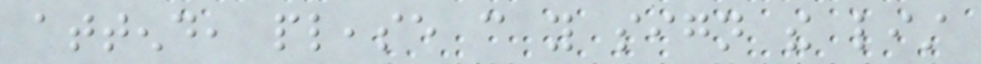attend, please can you sign the list
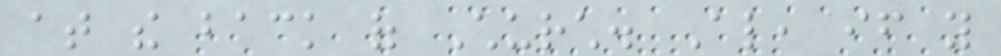at the back of Church. Also, if you
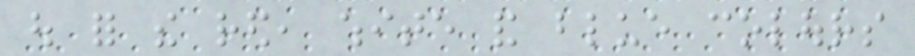out for the red, white and blue colours
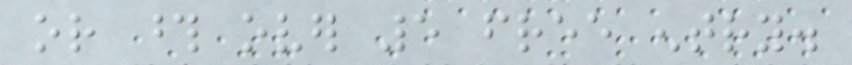or those over 5 free entry.
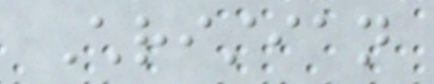Christian
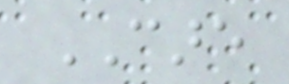CARE
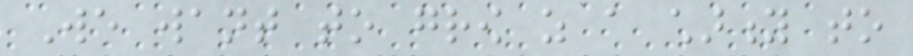We want to grow as a charity to
